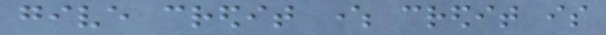give credit where credit is
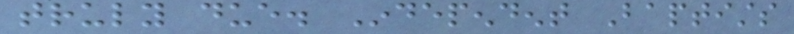truly due. Independent Baptists
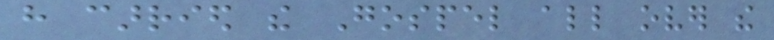have carried the Gospel all over the
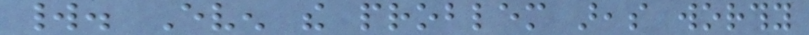world. Even the problem areas worthy
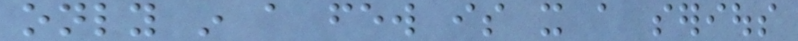only in a few is it a serious
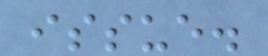issue.
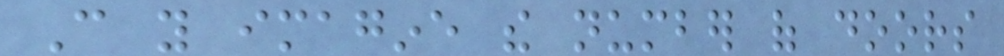Can you imagine the number of doors
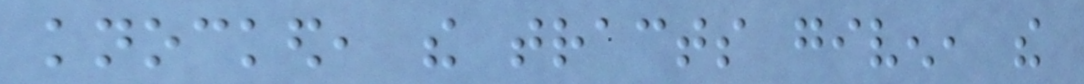knocked, the tracts given, the
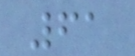61
